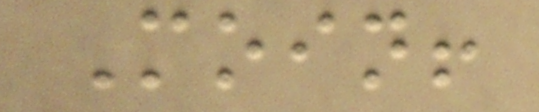Moin!
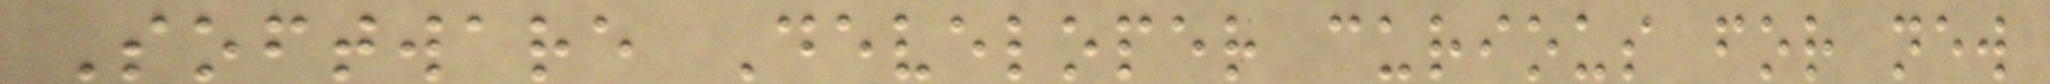Software Developer curious for new
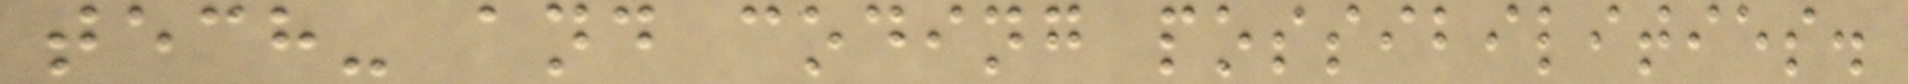tech- and coding possibilities.
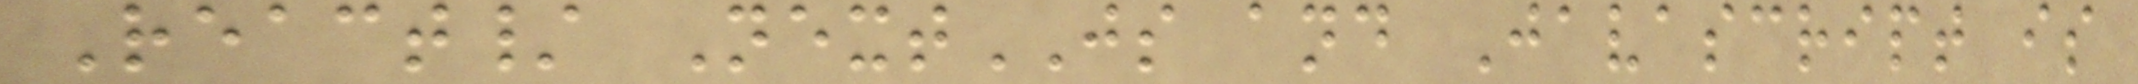React/ NextJS and Javascript is
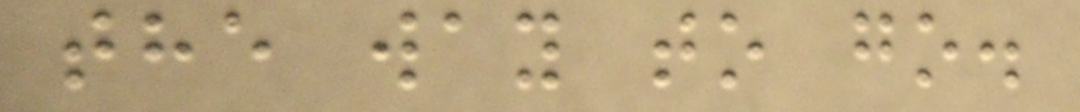the way to go.
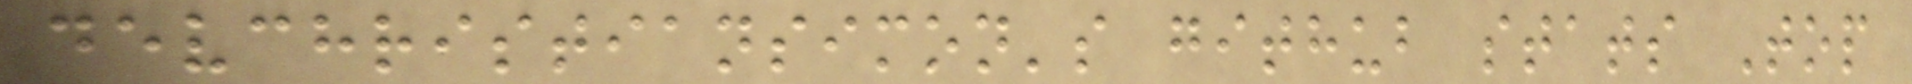devchristiansimon's github stats Top
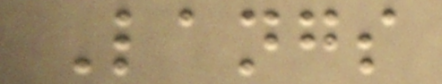Langs
